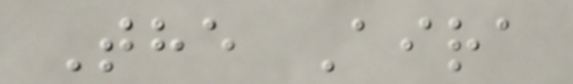The Aira
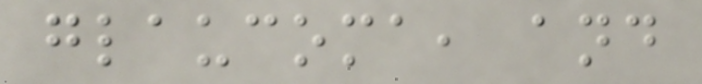glaucoma, and
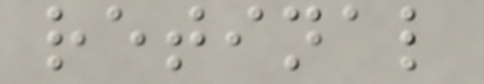retinal
